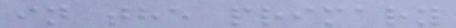in the primary
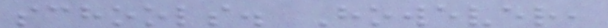schools. However,
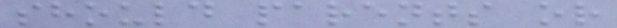should parents or
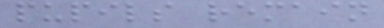pupils remain
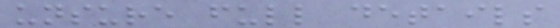unsure full details
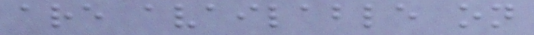are available on
